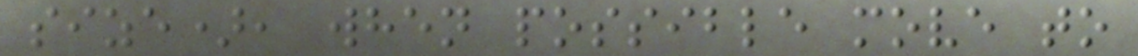size), when possible move to
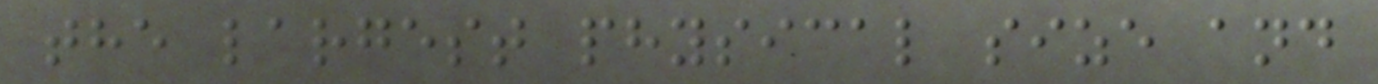the largest physical size and
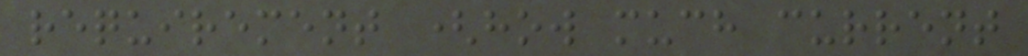requirement (how much current
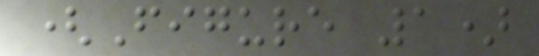(Figure 1)
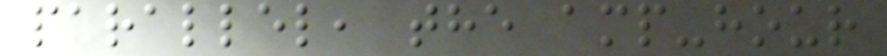parallel, the amp-hour
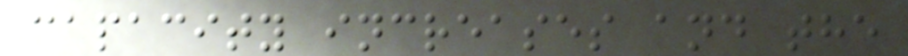capacity increases and the
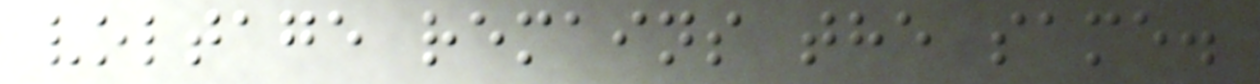voltage remains the same.
